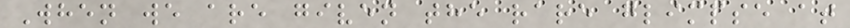When we are given the rare glimpse at
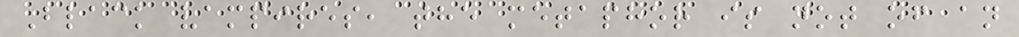Black vampires, the metaphor is not of an
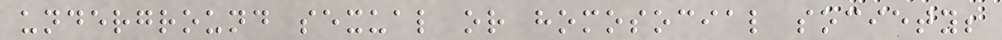underground sexual or homosocial society;
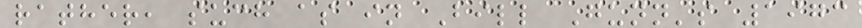rather, such as in Bill Gunn's 1973
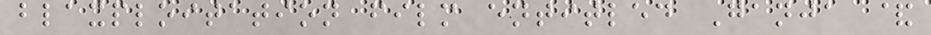blaxploitation film entitled Ganja &
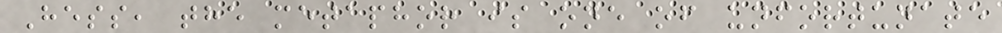Hess, the metaphor is one of unfortunate
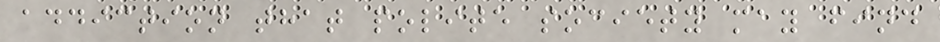addiction that polite society may find
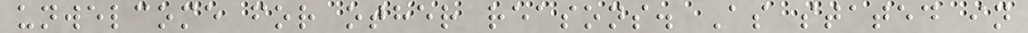unwelcome for other reasons. As stated in
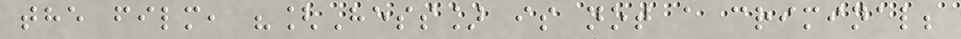the film, "[Hess] is not a criminal;
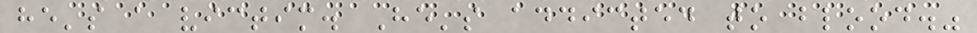he's a victim. He's addicted to blood."
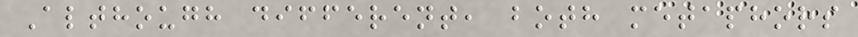Although different, both metaphors
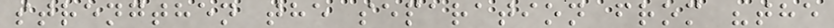strengthen the separation from "the
